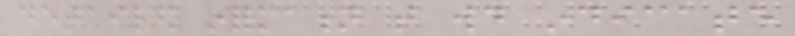detailed information that would indicate
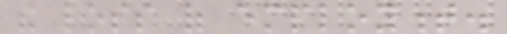the loss of employment.
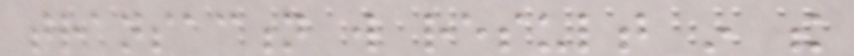transaction will result in the
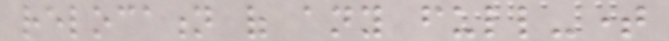relocation of any full-time
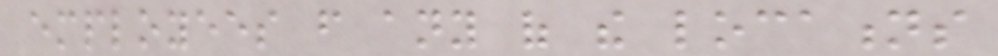employees from any of the locations
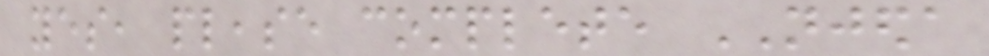yes, please complete NJEDA
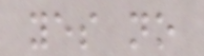yes no
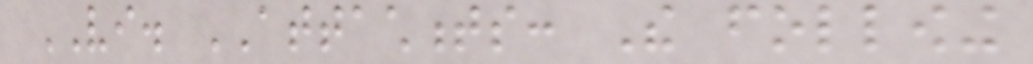VI. ATTACHMENTS: The following
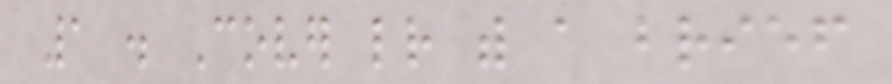1 . Cover letter with a brief
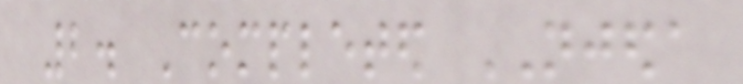2. Completed NJEDA
